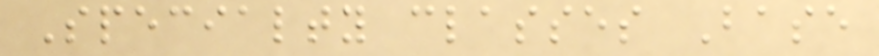Specialty classes Base
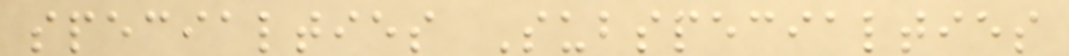specialties Subspecialties
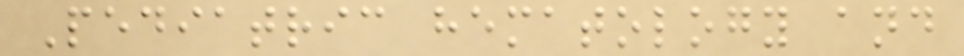Pediatric hematology and
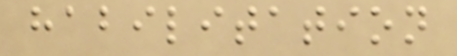habilitation
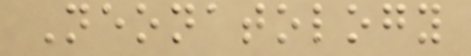Neonatology
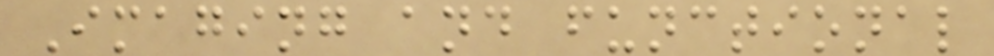Imaging and functional
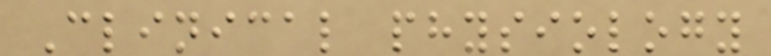Clinical physiology
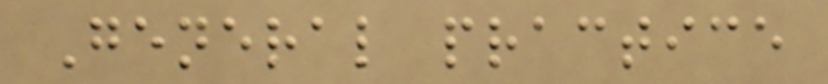General practice
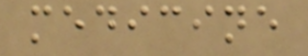medicine
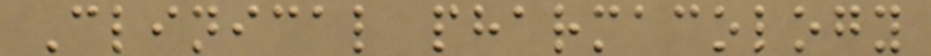Clinical pharmacology
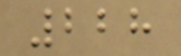228
